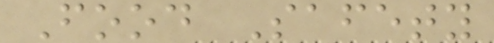Food Safety
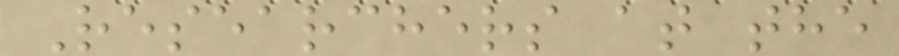Researchers at the
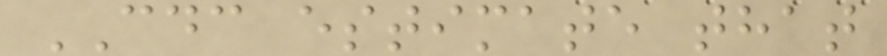CDC estimate that
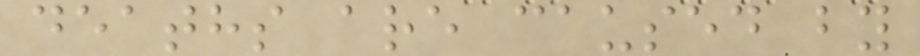deaths are caused by
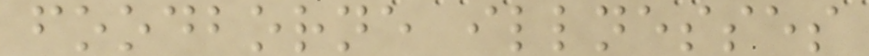foodborne illnesses
